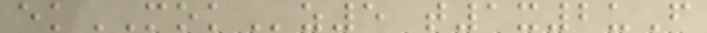ekMOKz5 t1x2uF
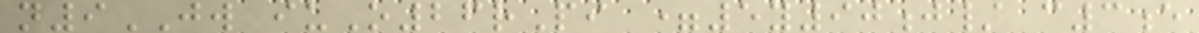n9JW iuO26rPi =5y90j/ c3e
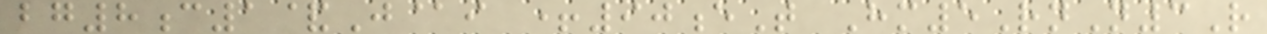bg8c1&J@i +90eT Hm5RnN3R
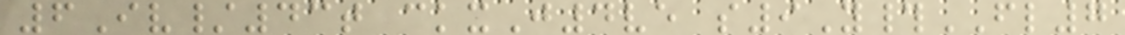6Iv/43t ckxJ4ve s9Y#FL7
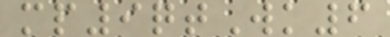mp9qtWk6
